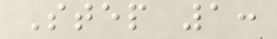Step 1:
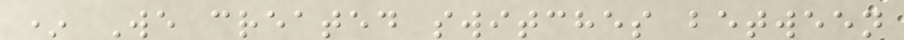* We created switches between
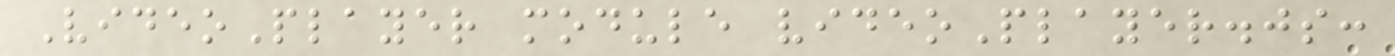VideoPlayer module videoPlayer.js:
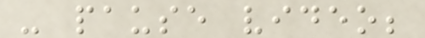- pause video;
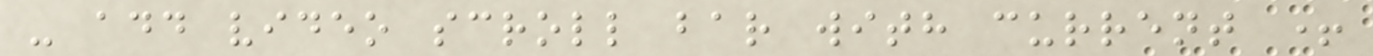- add video scroll bar with current +
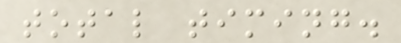total timing.
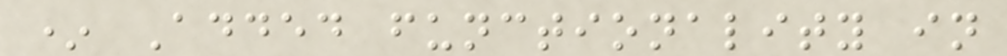* Added functionality in
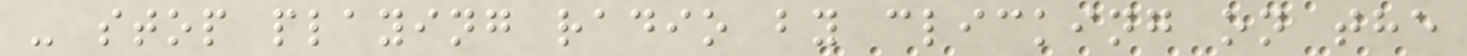- stop playing radio by clicking on the
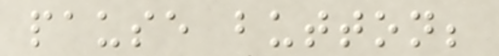pause button;
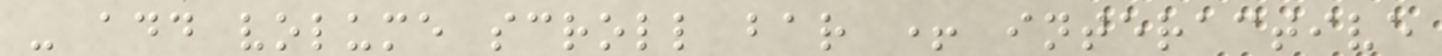- add volume scroll bar + interactive
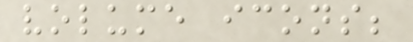volume icons;
